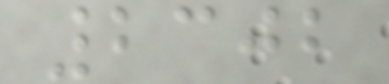2302
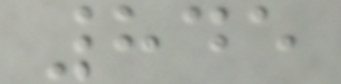845
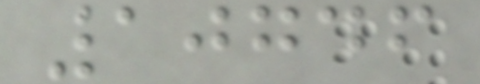10746
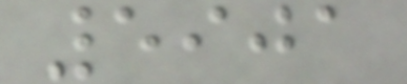5901
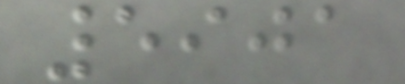5901
